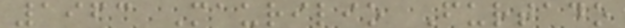1963 Maurilio Furtado
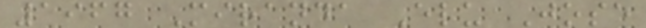1967 Miranda Elu Jose
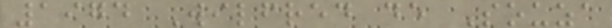1974 Wilfred de Souza
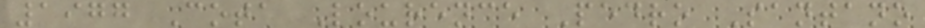1977 Cota Lourence Pedro Santano
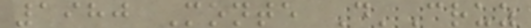1980 Monte D'Cruz
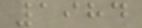1984
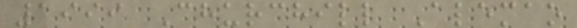1999 Churchill Alemao
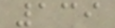139
